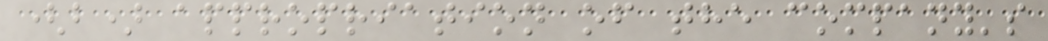(b) appropriation of the company's
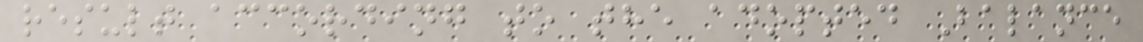result according to the adopted Balance
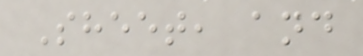Sheet, and
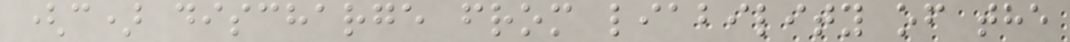(c) discharge from liability of the
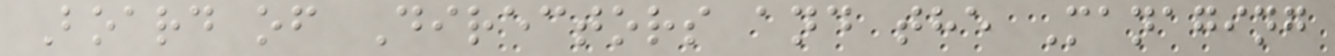Board of Directors and the Managing
